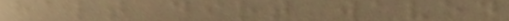halt dirt waved
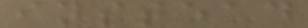instead
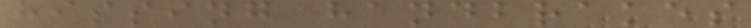hissing handbrakes
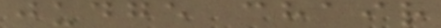judge chair
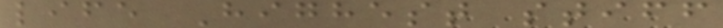life Highest stiff
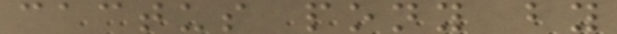cactus pony by
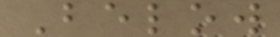Below
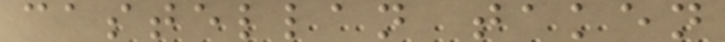castellan taken
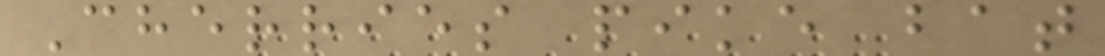Cherries pike bat
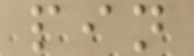pin
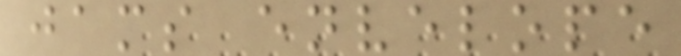jams envelope
